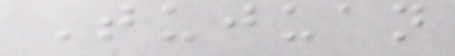Tujuan
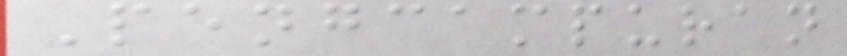Pengcampuran
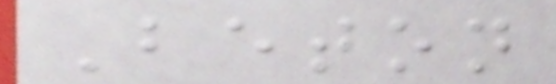Beton
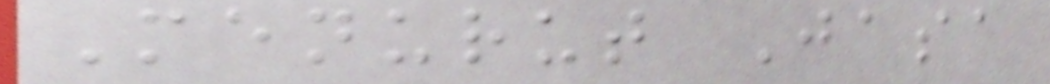Menurut Jasa
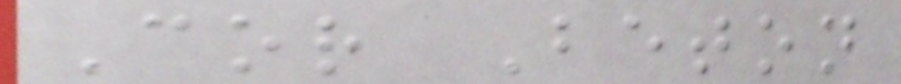Cor Beton
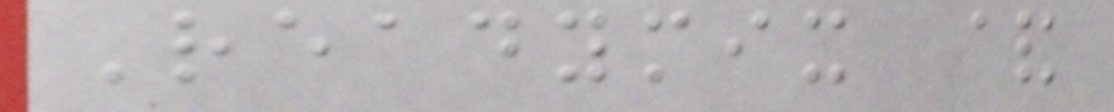Readymix &
